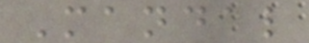Mandal
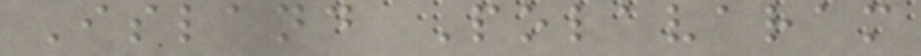Island Polavaram
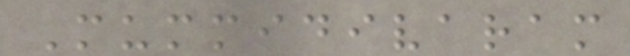Mummidivaram
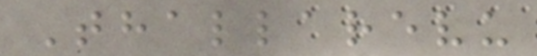Thallarevu
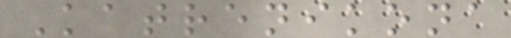Katrenikona
